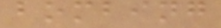bombing
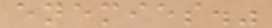enemies."
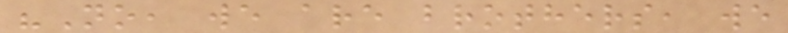"No, we are brothers, we
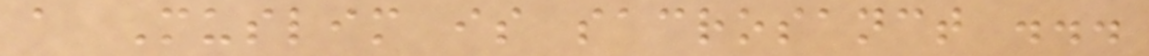a Muslim is sacrosanct ...
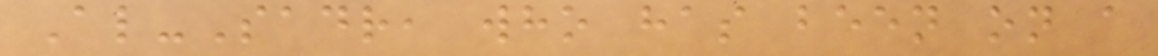Al-Sadr, who has been on a
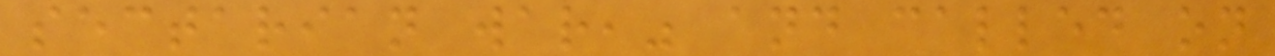sectarian war," and called on
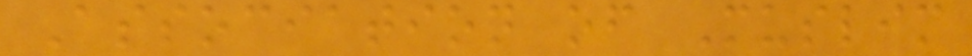Association of Muslim
